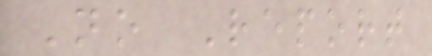No Report
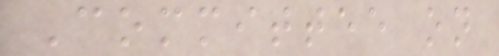Committee on
